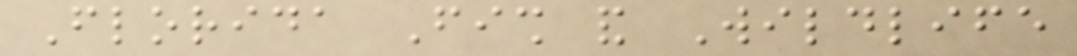Florida Fish and Wildlife
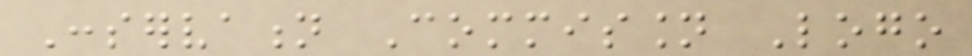Conservation Commission Logo
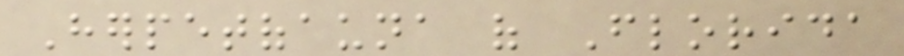Herpetofauna of Florida
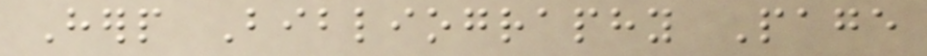Herp Bibliography Page
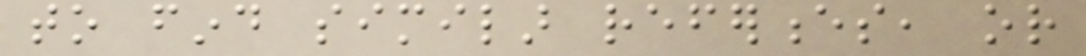to find similar references, or
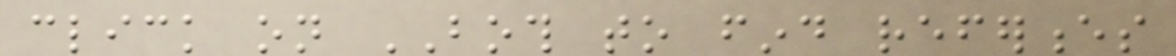click on BOTH to find references
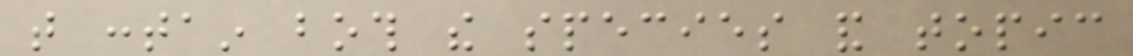that contain both the species and topic
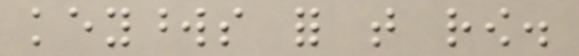keywords for that row.
